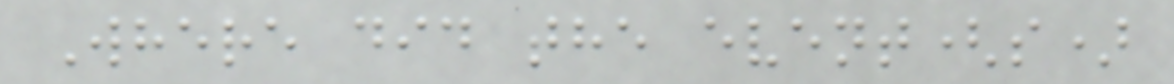Where did the event(s)
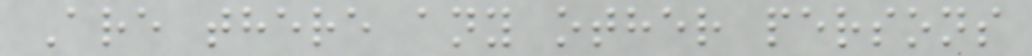Are there any other persons
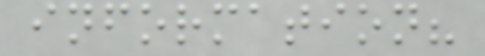information?
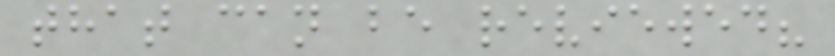that can be reviewed?
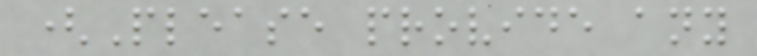(Please provide any
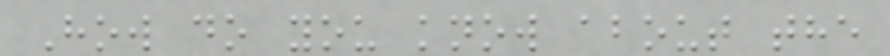How do you know about the
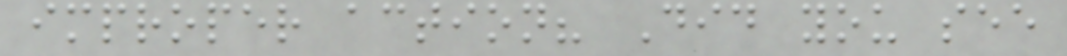improper action? Did you see
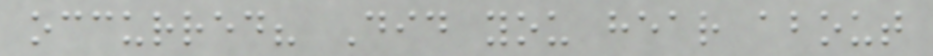occurred? Did you hear about
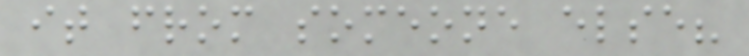it from someone else?
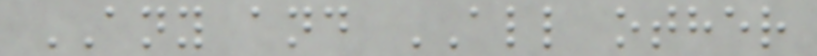ANY and ALL other
